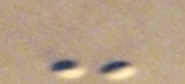-
